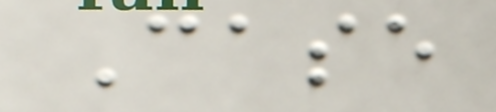Case
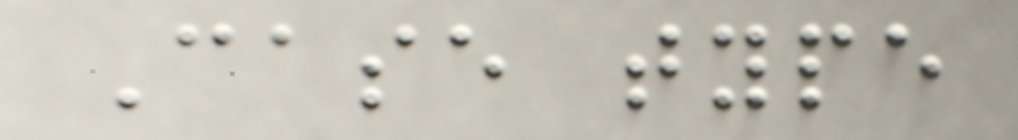Case type
